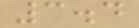3.4
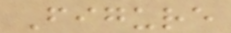Figure
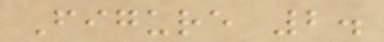Figure 2.
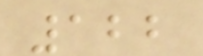122
